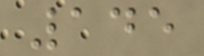145
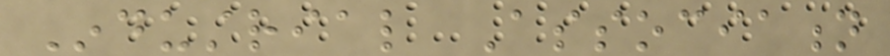Industrial Association
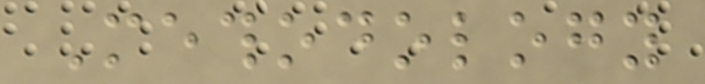Methodology
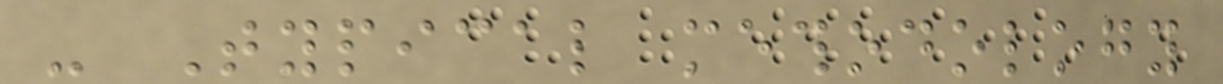- Typical methodology
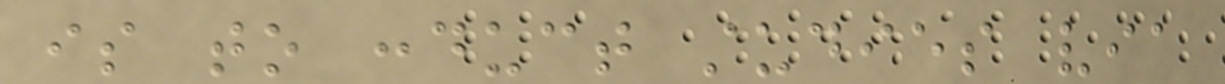is to conduct studies via
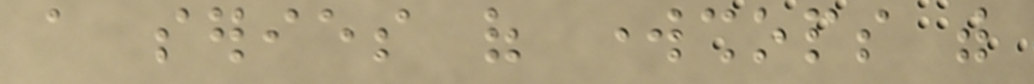a series of workshops with
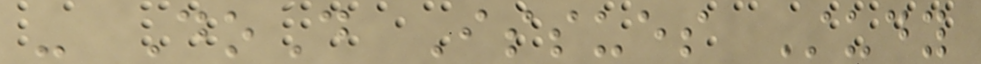- DoD Issues Study
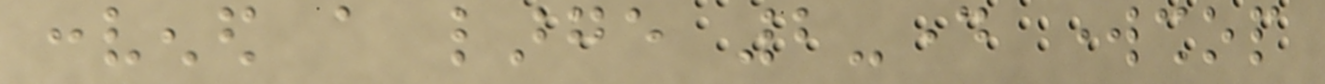convened a large 2-day workshop
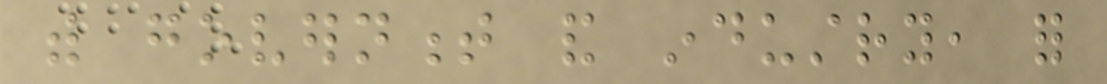with government and industry, for
